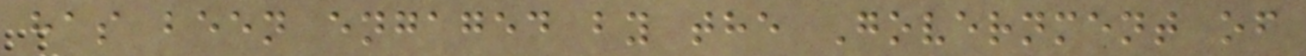has been engaged by the Government of
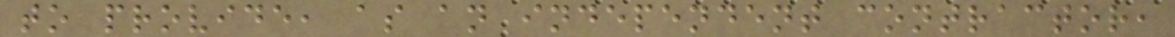to provide, as an independent contractor,
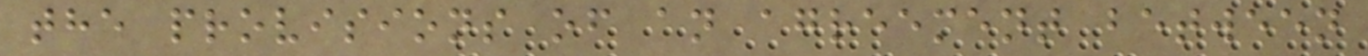the provisions of an agreement between
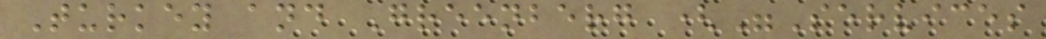Turkey and Greenberg ("Services
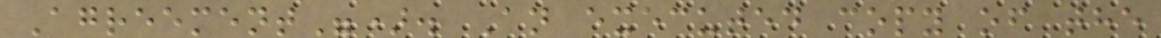Agreement"). An executed copy of the
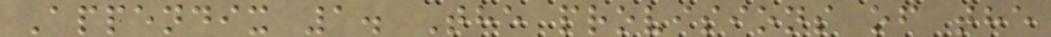Appendix 1. The provisions of the
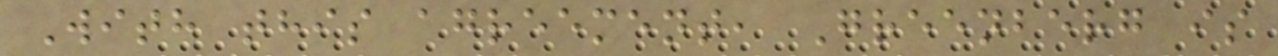With this agreement, Greenberg is
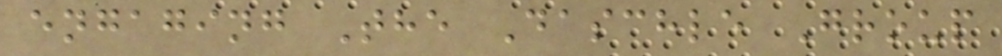engaging The Daschle Group
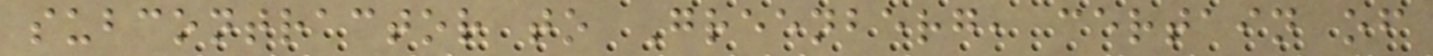subcontractor to Greenberg, certain of
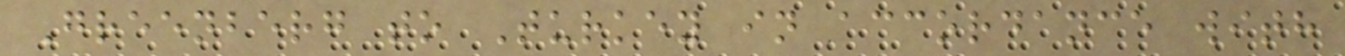Greenberg to Turkey in accordance with
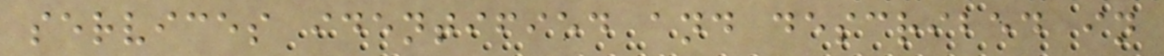services identified and described in
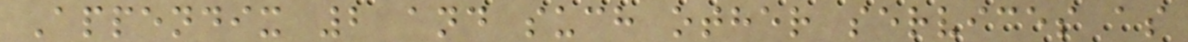Appendix 2 and such other services as
